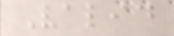Valid
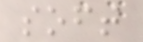soft
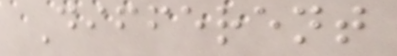Different
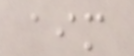aim
